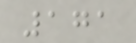171
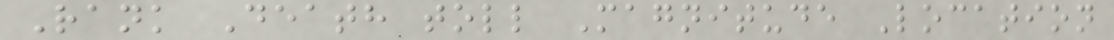Rank Death toll Magnitude Location
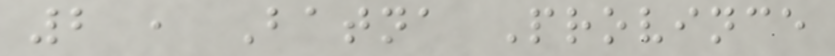2 , Batna Province
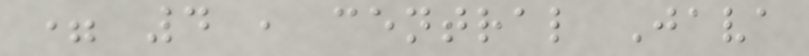= 4 , central Java
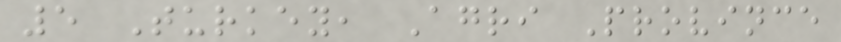5 Turkey, Agri Province
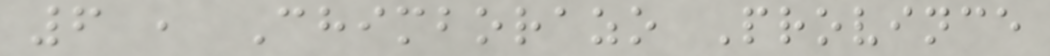6 , Chimborazo Province
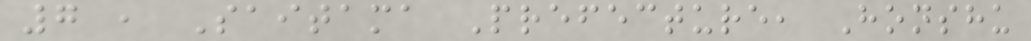7 , Saitama Prefecture, Honshu
